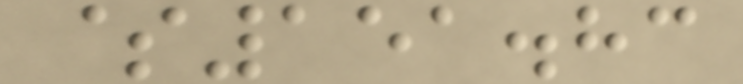$151.83
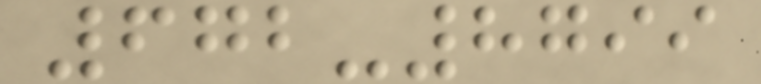672-8799
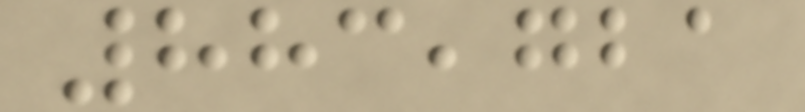883,721
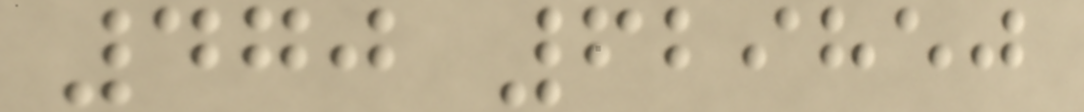470 629850
